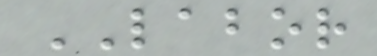LABOR
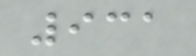931
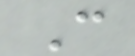C
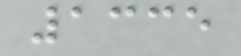1335
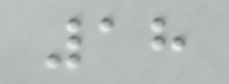18
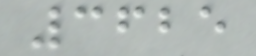3625
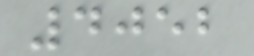4052
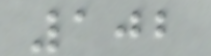102
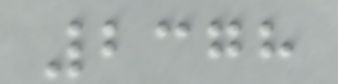2378
